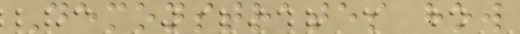Demonstrates how
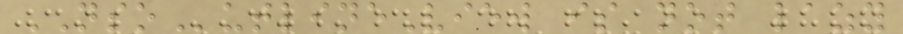NSOutlineView is not lazy
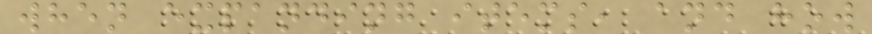when expanding items, and how
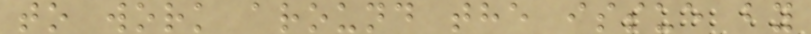to work around the issue by
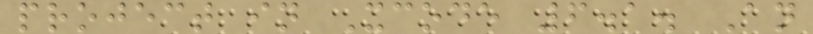project in Xcode 6.1. An
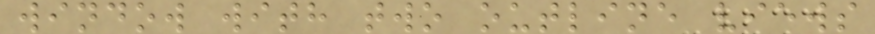window with two outline views
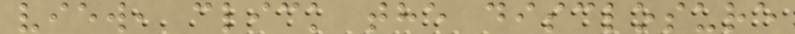view, click the disclosure
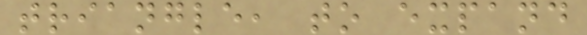triangle, to expand
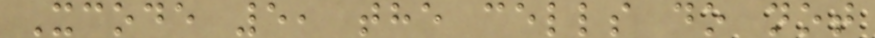Xcode 5, the cells do not
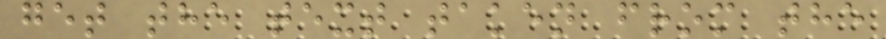get the text taken from the
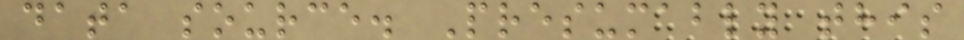data source. Presumably this
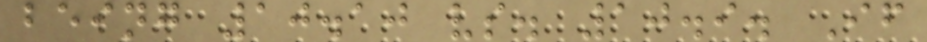being 10.10 vs. 10.9. If
